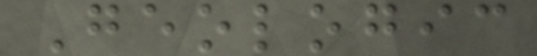Geologic
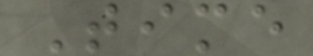Time
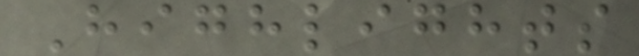Highlights
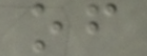of
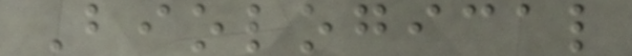Biological
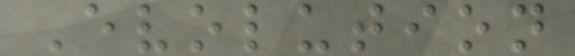Evolution
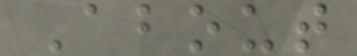About
